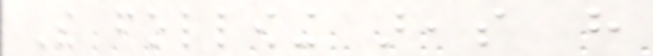The following areas have
